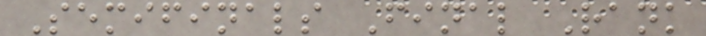Semifinals Final Rank
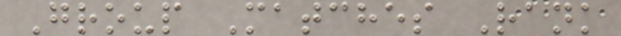Group Matches Rank
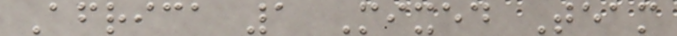Africa 1 Mixed Team
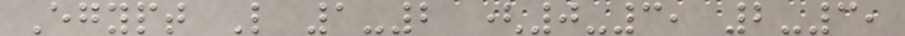Egypt L 1-2 (0-3, 2-3,
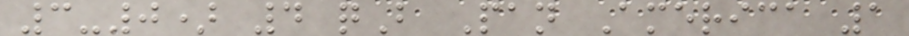3-0) 4 qB Pan America 1
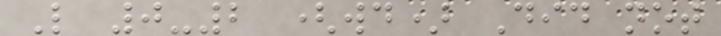L 0-2 (wd) Did not
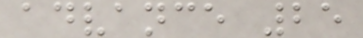advance 25
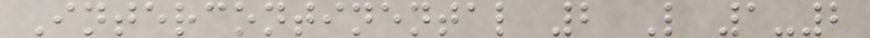Intercontinental 2 L 1-2
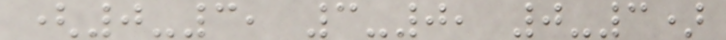(0-3, 3-0, 0-3)
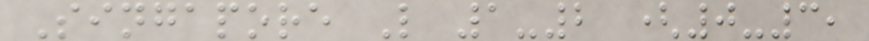Singapore L 1-2 (0-3,
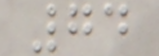74
